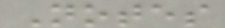Notes
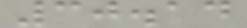30.14
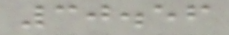30.56
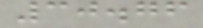30.76
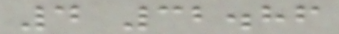4 32.86
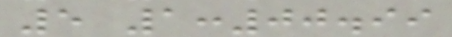5 1:00.99
